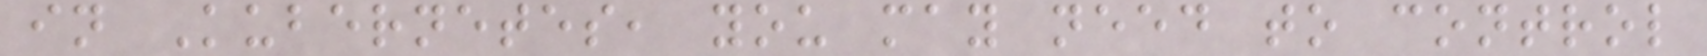in Kubernetes, you may need to control
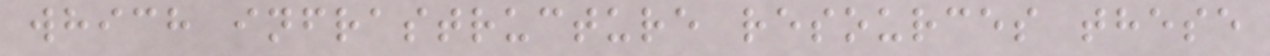which infrastructure resources these
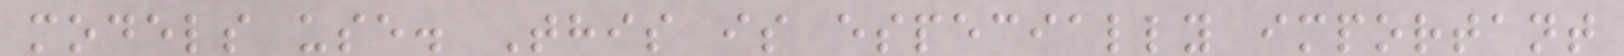models use. This is especially important
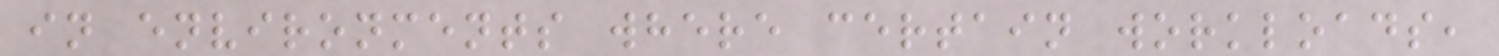in environments where certain workloads,
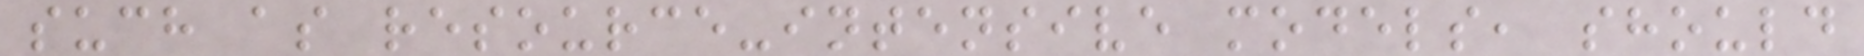such as resource-intensive models, should
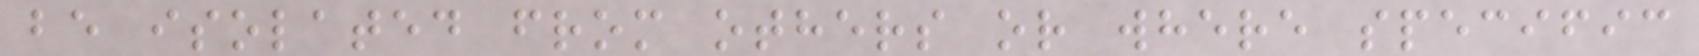be isolated from others or where specific
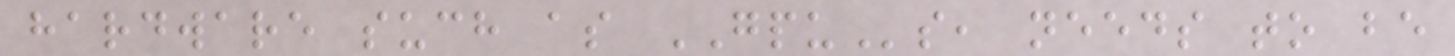hardware such as GPUs, needs to be
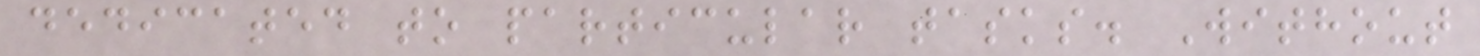dedicated to particular tasks. Without
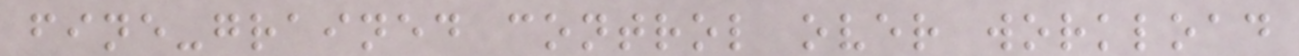fine-grained control over workload
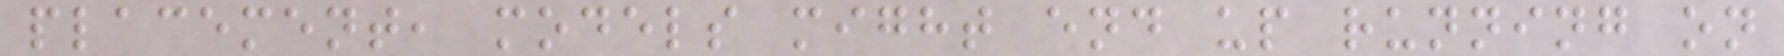placement, models might end up running on
